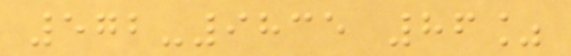572-9835 86%
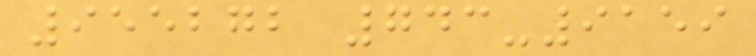955272 743-9159
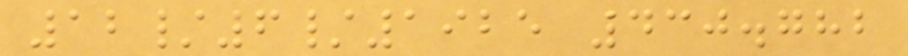12/6/1925 430.782
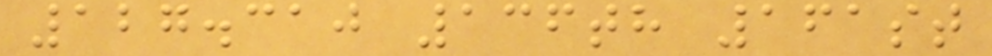127.310 136th 161st
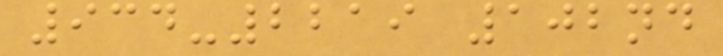934-2219 102nd
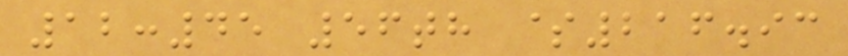12:45 56th $216.93
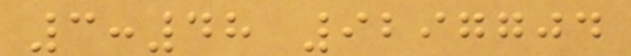3:48 9297704
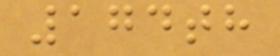174th
